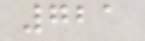721
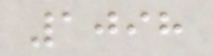1098
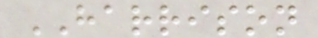HARRISON
